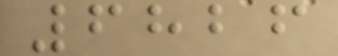6826
